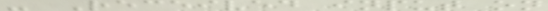- Received input on
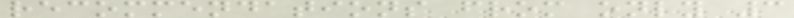recommendations from only 3
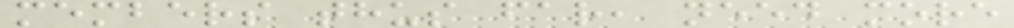members thus far, need more
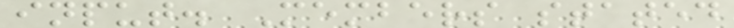input. Members stated
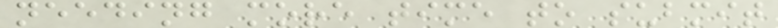needing more time to submit
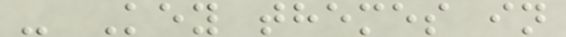- Key themes in
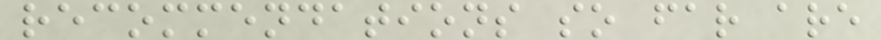recommendations so far are
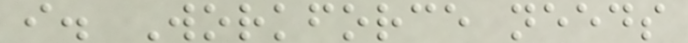i. Workforce needs
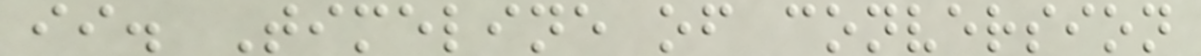ii. Timeline of conversion
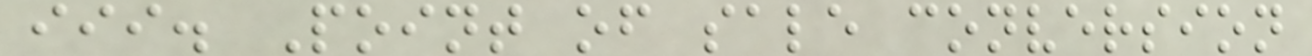iii. Point of sale conversion
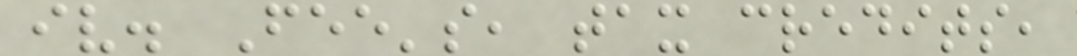iv. Fee's, tax credits,
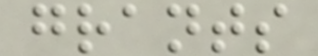grants
